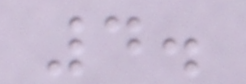4.
